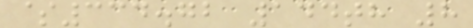$334.72 144th 8
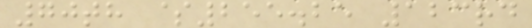70th $255.25 123rd
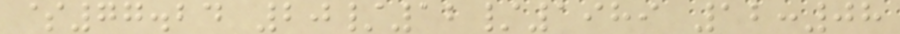$77.24 20/12/1989 12:08
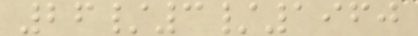26/3/1960
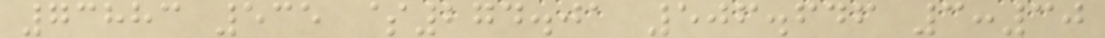73883 535 $274.01 506.646 3:30
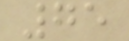75
